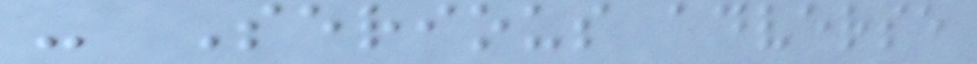- Serious adverse
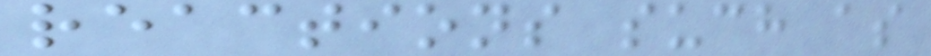reactions such as
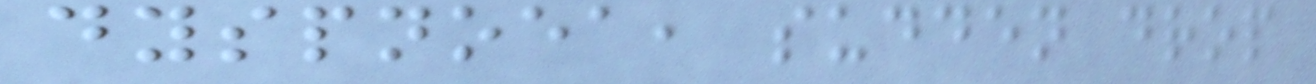dyspnoea, sudden drop
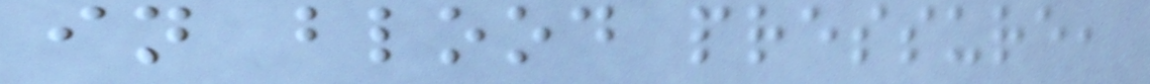in blood pressure,
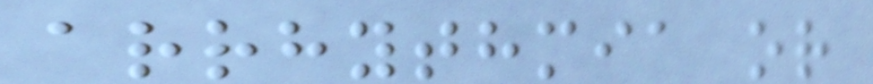arrhythmia or
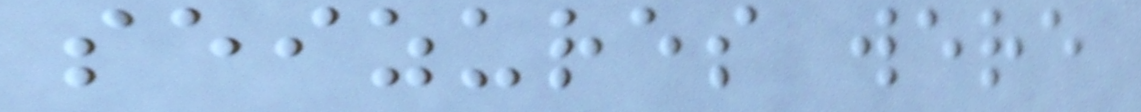seizures were
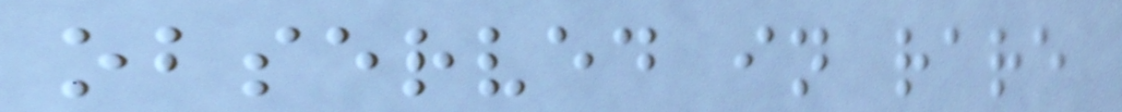observed in rare
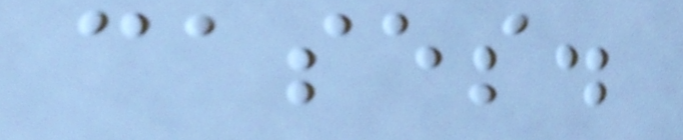cases.
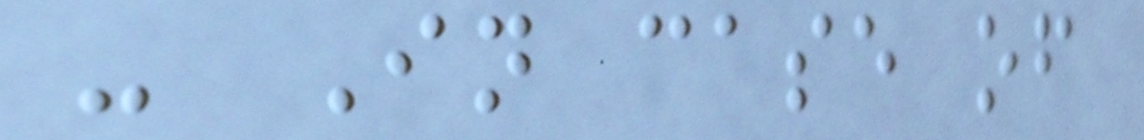- In case of
